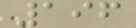196
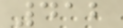412
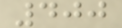400
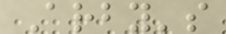Arby's
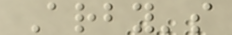Arby's
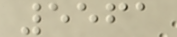5561
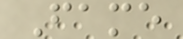Fame
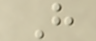H
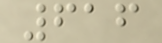616
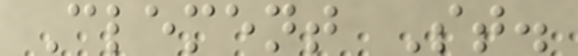Clement St.
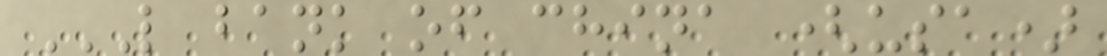L BANK OF CHINA (USA)
